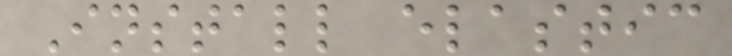Install elastic
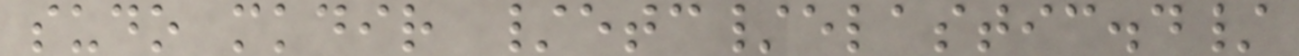sudo mkdir /etc/elastic.d/
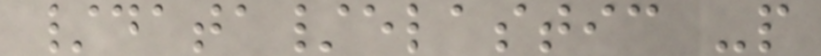/data/elastic -p
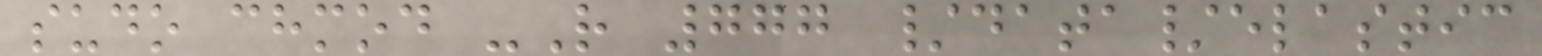sudo chmod -R 777 /data/elastic
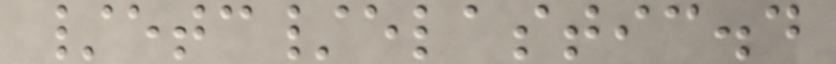/etc/elastic.d
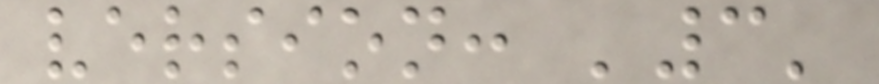version: '3'
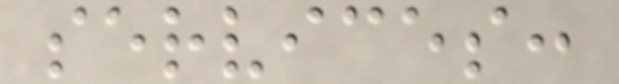services:
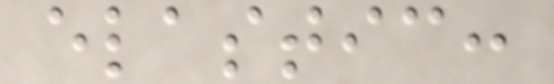elastic:
